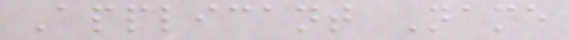Applicant Name
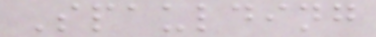Spaulding
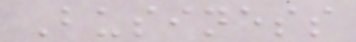Business
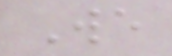We
